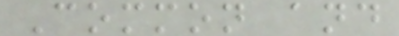Common and
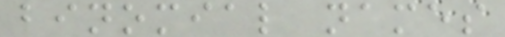binomial names
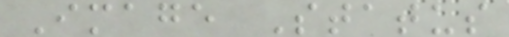Image Status
